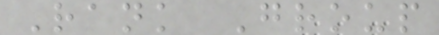Rank Group
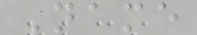Name
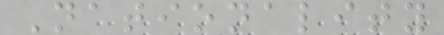Nationality
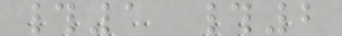#1 #2
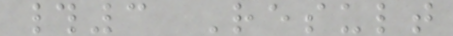#3 Result
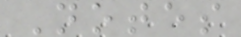Notes
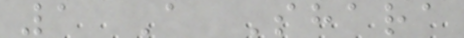1 A Shara
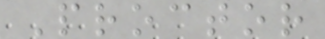Proctor
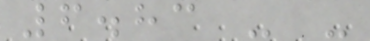6.83 - -
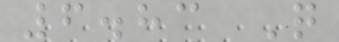6.83 Q
